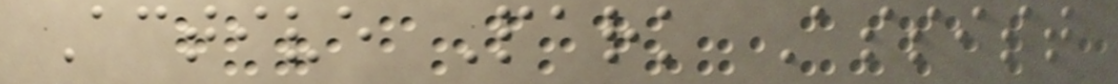Active Park Assist
